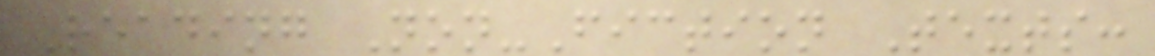Reading Non-Fiction Texts:
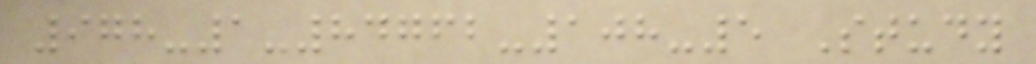978-1-84762-108-5 Study
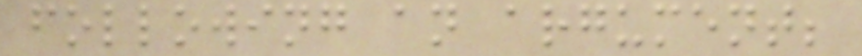following an argument;
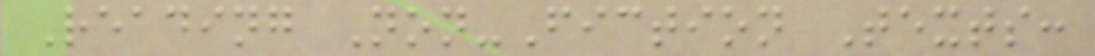Reading Non-Fiction Texts:
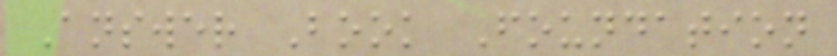Answer Book Foundation
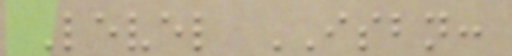Level ISBN:
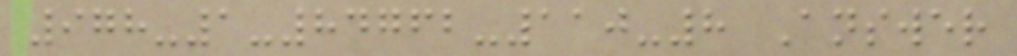978-1-84762-110-8 Answer
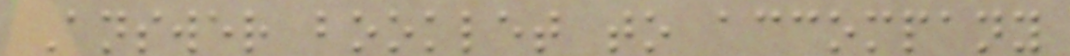Answer booklet to accompany
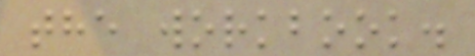the workbook.
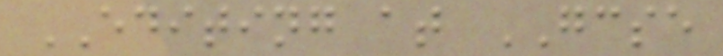EDITING at GCSE
